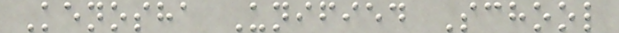Kenosha Unified School
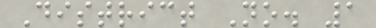District No. 1
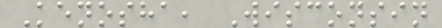Kenosha, Wisconsin
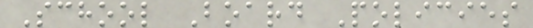School Board Policies
